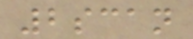2scan
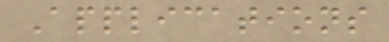Applications
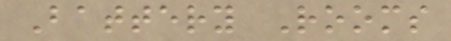Battery Rooms
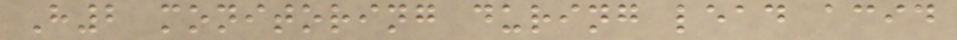H2 monitoring during lead acid
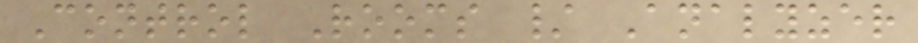Control Rooms / Analyzer
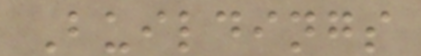Buildings
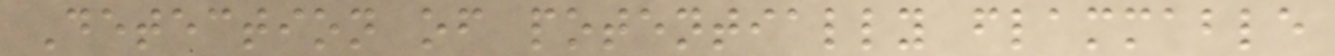Detection of potentially flammable
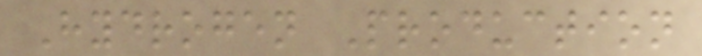Hydrogen Production
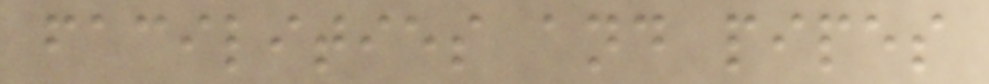facilities and pipes
